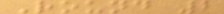Round 2
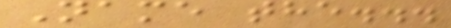Name the...
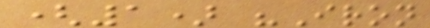(1) "Iron
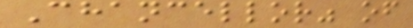Chancellor" of
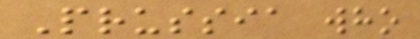Prussia who
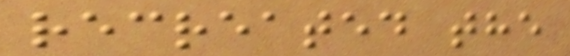recreated the
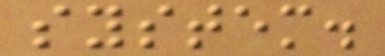system.
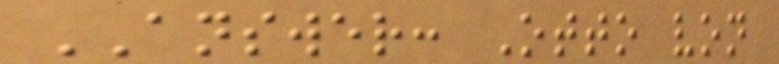ANSWER: Otto von
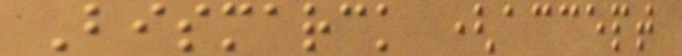Bismarck (accept
